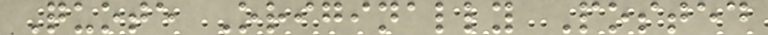Quote Originally Posted
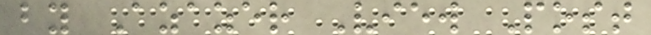by Azazer View Post
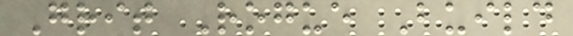Grit Rogue Build
